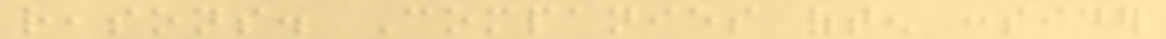reasons. Companies often consider
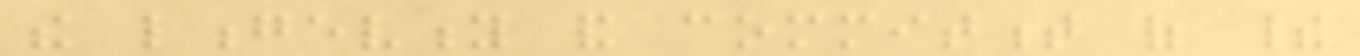the longevity and commitment of their
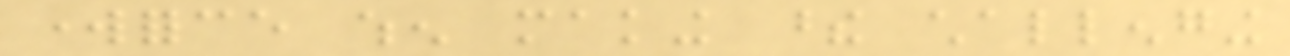workforce when making these challenging
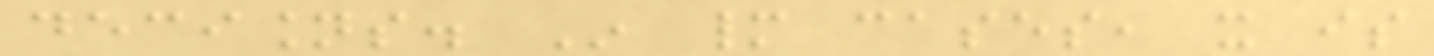decisions. In many cases, it is
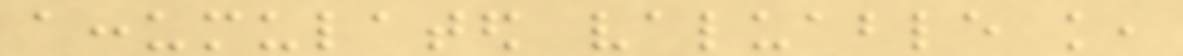accumulated valuable knowledge,
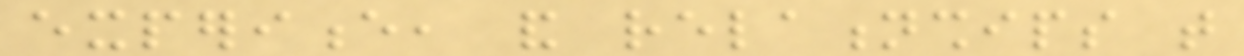experience, and relationships that
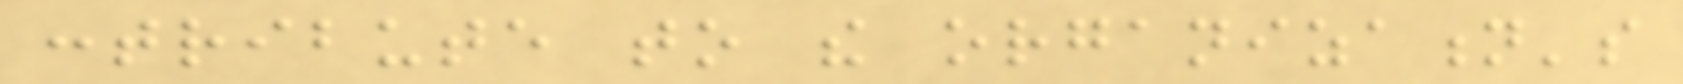contribute to the organization's
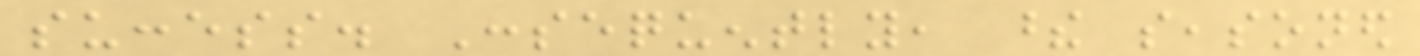success. Consequently, these seasoned
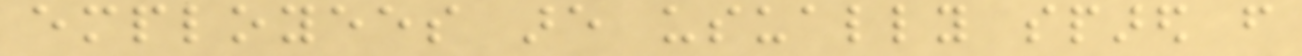employees are usually spared from
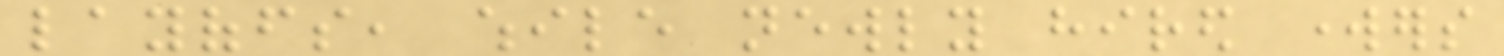layoffs, while newly hired workers
